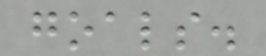goals.
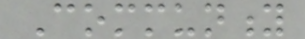Community
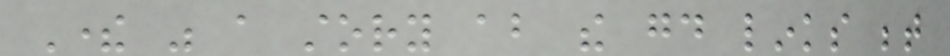There was a story about the good links between
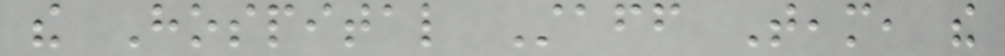the Hospital Staff Team, the
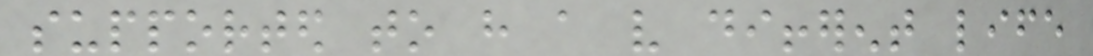supported to have a very different life
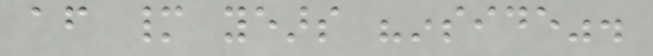after many years "inside".
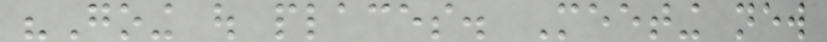"Going out places. Meeting new
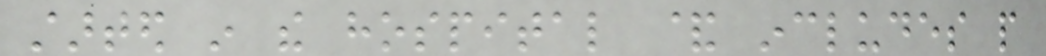started in the hospital & includes people
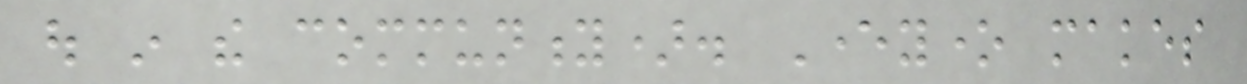out in the community). Everyone makes
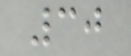30
